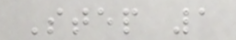Step 1
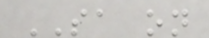SA on
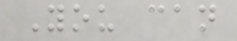You can
